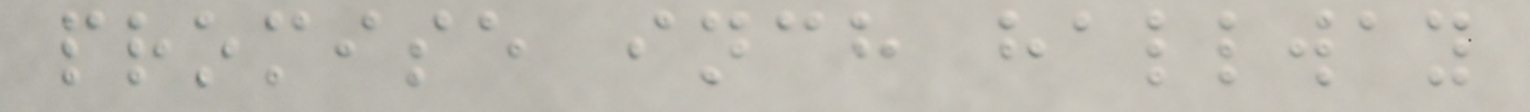promise inch hallway
